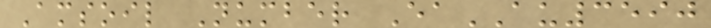Amsoil Number EaAU3590
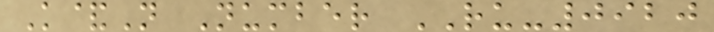K&N Number RU-0920
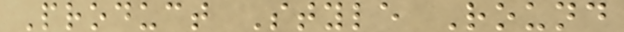Product Style Round
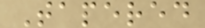Tapered
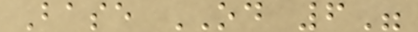Base OD 6"
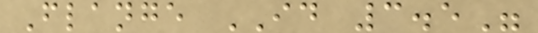Flange ID 3.5"
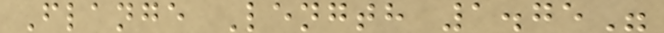Flange Length 1.75"
